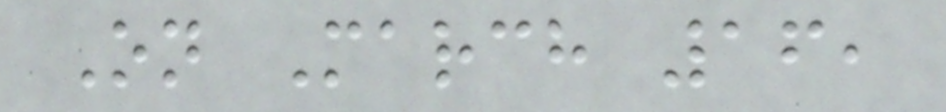On March 16,
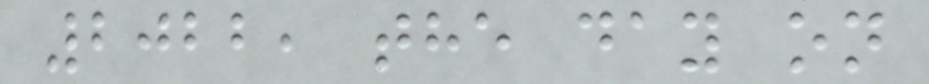2022, the day on
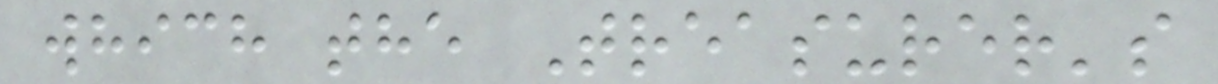which the Treasurer's
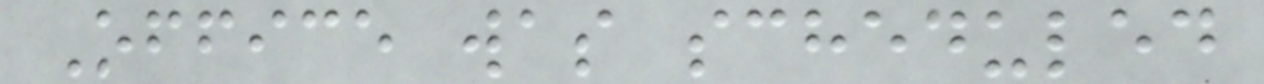Office was scheduled
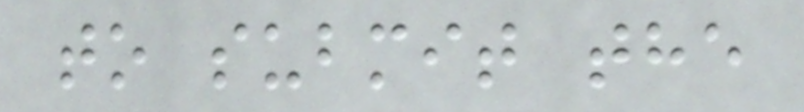to submit the
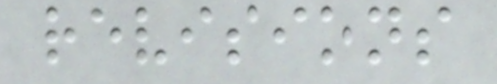revisions
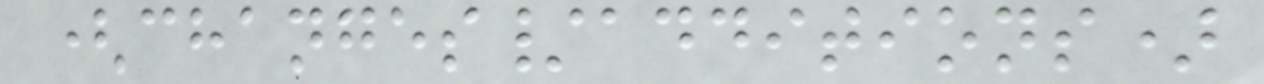(changes/additions)
